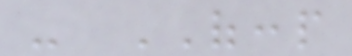- OFCCP
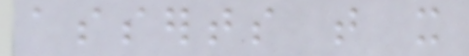asserts that it
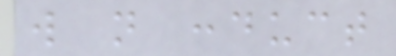will not conduct
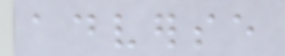adverse
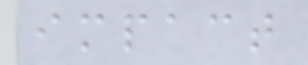impact
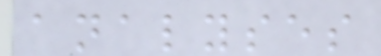analyses
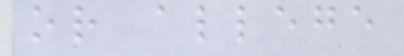or allege
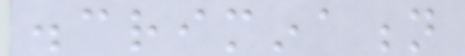discrimination
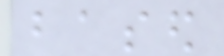based
